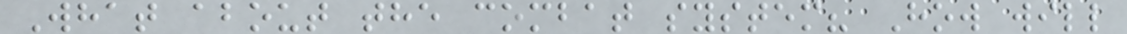What about the combat system? How will
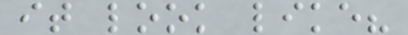it look like?
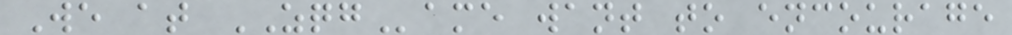We at ZQGame want to encourage
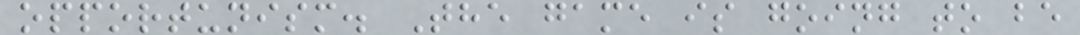opportunism. The game is going to be
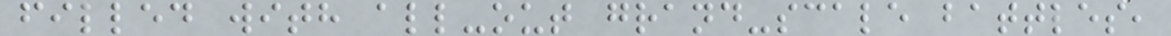filled with all-out grand-scale battles,
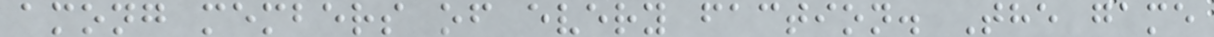among members of every faction. The game
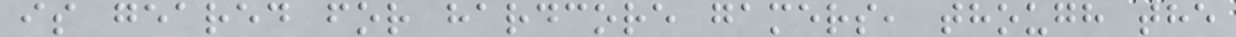is geared for hardcore gamers, though the
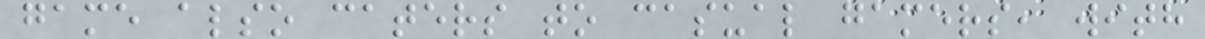game also caters to casual gamers, with
